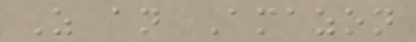As an Amazon
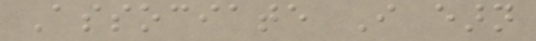Associate I earn
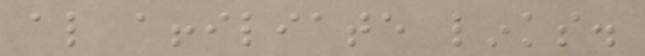also affiliate links.
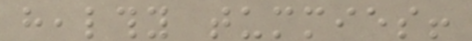healthy tummies!
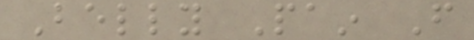Belly Pain From
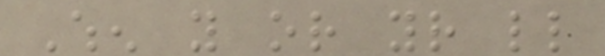When you or your little
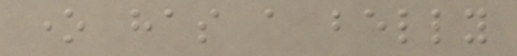one has a belly
